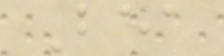Bea
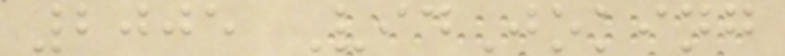2005 VidJoking
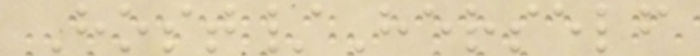Host/Herself
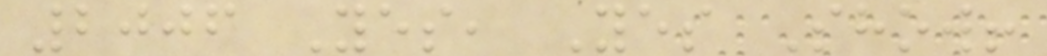2006 Yes, Yes Show!
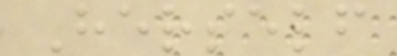Herself
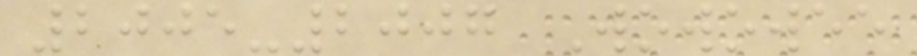2005-2007 Wowowee
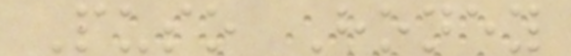Puso Honey
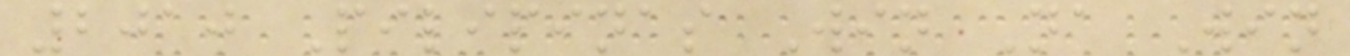2010 Pilipinas Win Na Win
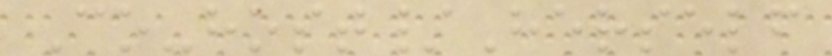Co-host/Herself
